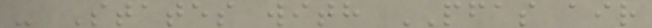- States with PFAS air
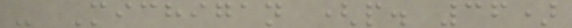- Michigan (p. 36)
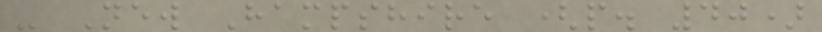- New Hampshire (p. 40)
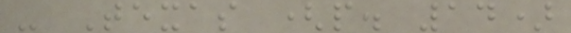- Texas (p. 14)
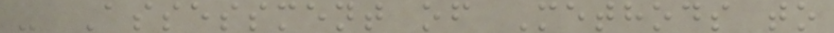- Assessment of Methods to
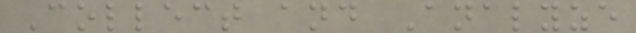Collect and Analyze
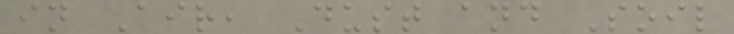in Air, Dust and Soil
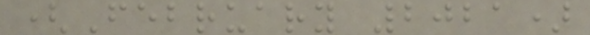(February 2021)
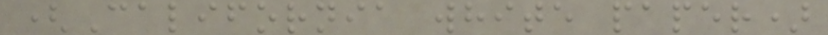(California white paper)
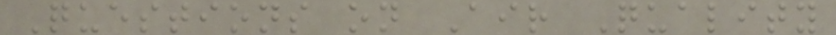Questions on Air Quality
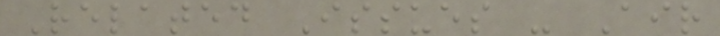Related Issues - Air
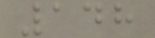148
